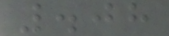.08
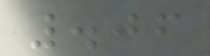.06
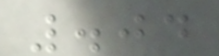.04
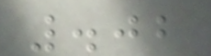.02
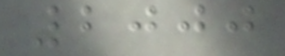2000
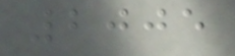2005
